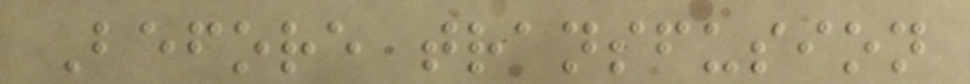Before transfusion
